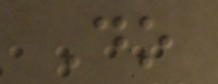Do
